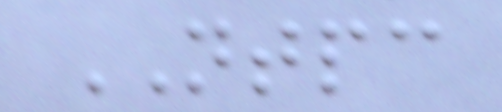NTPC
